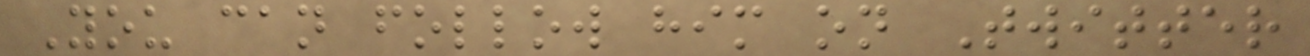You can follow him on Twitter
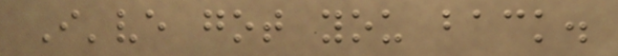I've got you back.
